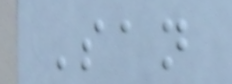San
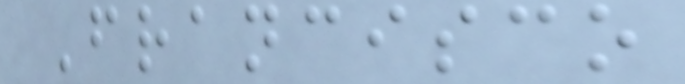Francisco
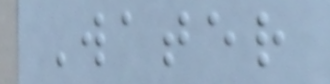Water
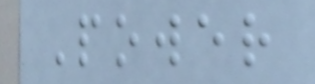Power
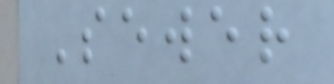Sewer
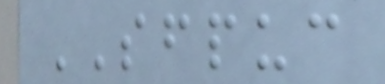SFPUC
